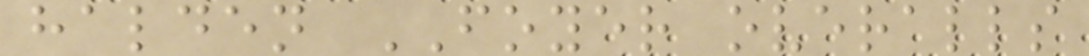halden FOYER overalls
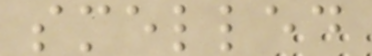smelled
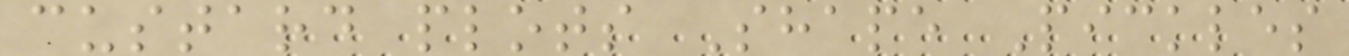custard plots Shape Pickles
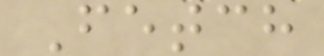Fetch
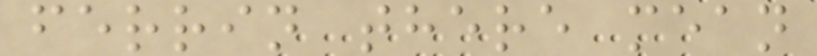ferrin there mean
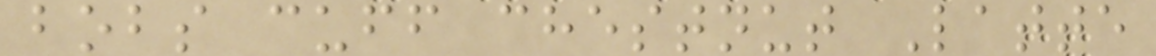bobs cuff chestnut Latte
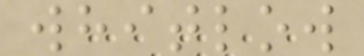whitlow
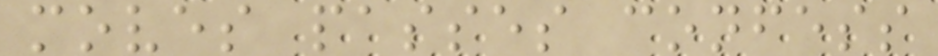moves passes confess
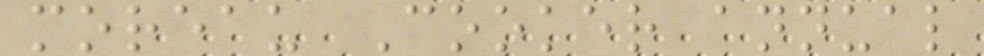moreau Cooker annual
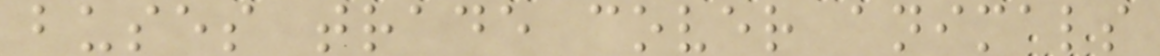buses trade cover animals
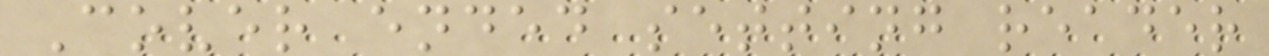Cover ended setting reader
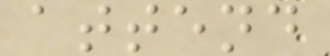attend
